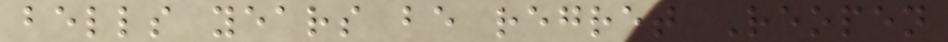bells years be regret Reopen
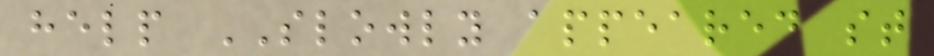help SLOWLY appeared st
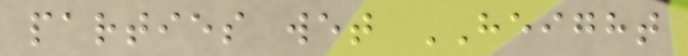parties wet HEIGHT
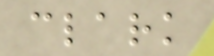clark
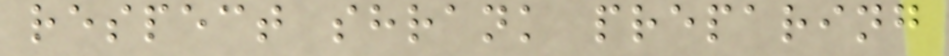respect shrank preparing
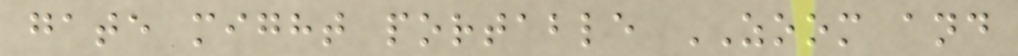gate might portable ZOOM and
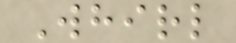Whirl
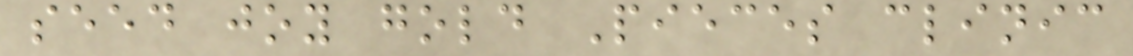seed joy gold Pieces clinic
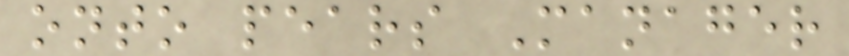onto pears Manager
